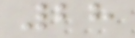28
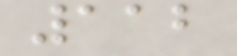112
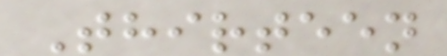Thirteen
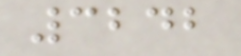3242
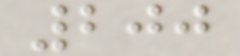200
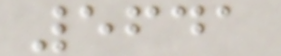5641
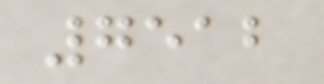7512
